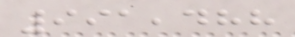991,488
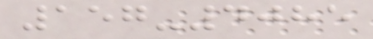157-4085
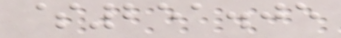$251.05
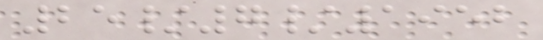25/7/1952
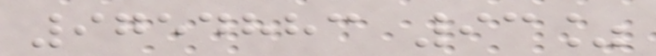9754883 93%
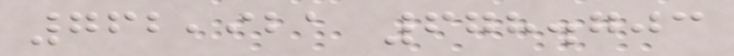762,921 678.703
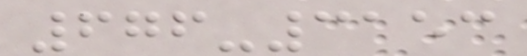676-3153
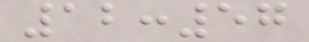12:57
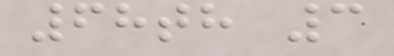68th 3
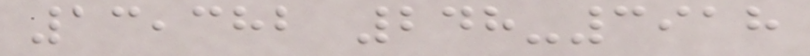13,382 248-3918
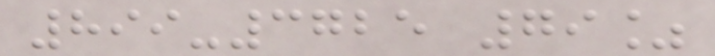899-3725 79%
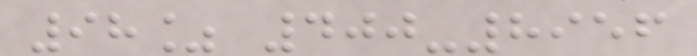98% 400-8956
